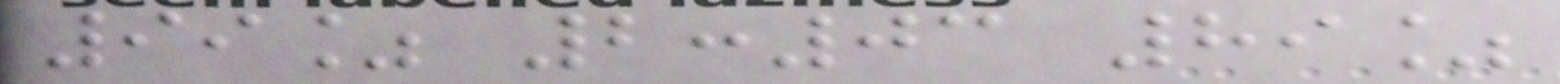99% 2:03 89%
